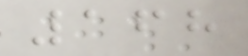168
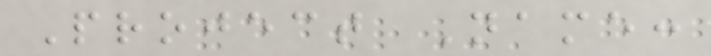Project Name:
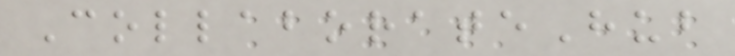CollaborateHub
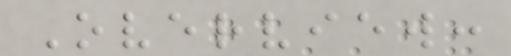Overview:
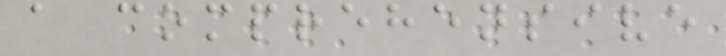a comprehensive
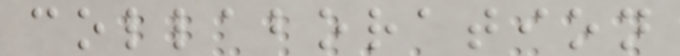collaboration
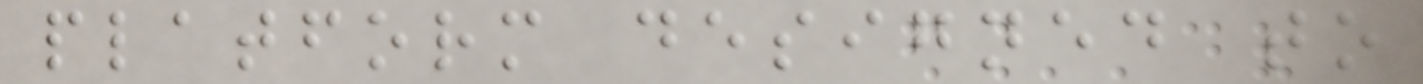platform designed to
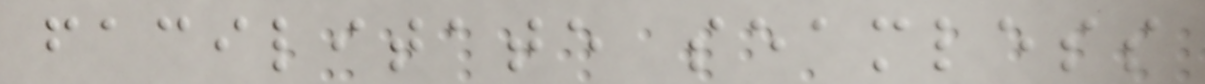facilitate seamless
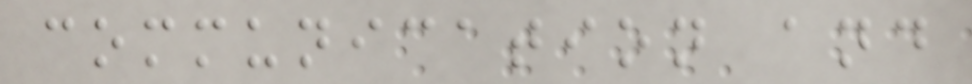communication and
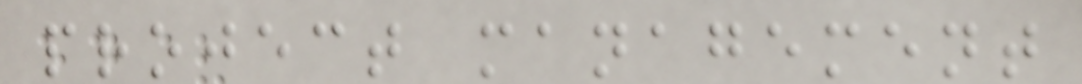project management
